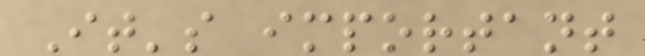It's important
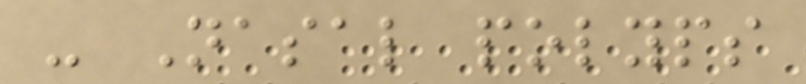- Nasal polyps
